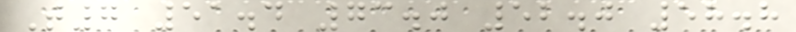T7 51.4 73.0 52.0 58.8
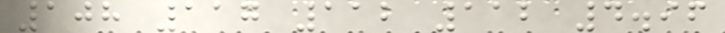108 117 112 112 4.96
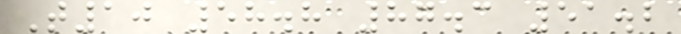T10 58.8 87.3 51.2
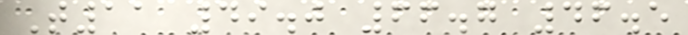T11 49.0 66.7 46.5
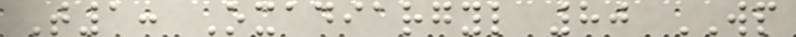T1: Oxadiargyl 80 WP
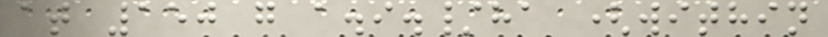at 150 g a.i./ha (within
